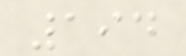194
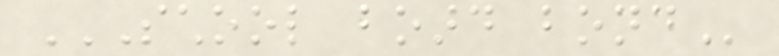SCHOOL BOARD BOND
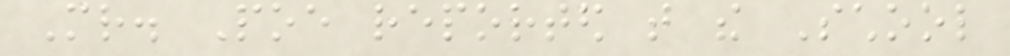Mr. Poe reported that the School
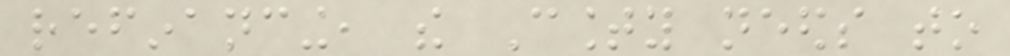refinancing, the County needs to
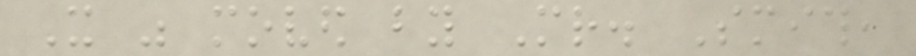It was moved by Mr. Smith,
